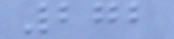272
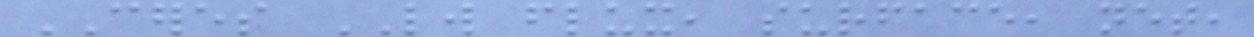CERES LW flux, surface, net,
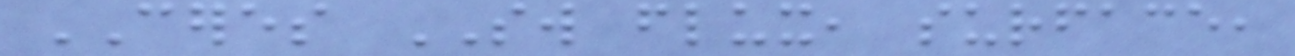CERES SW flux, surface,
